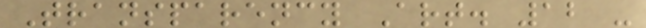Transparency Art. 12 -
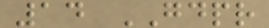14 GDPR
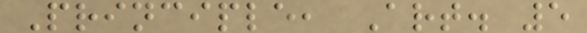Principle, Art. 5
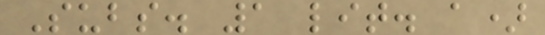Subs. 1 lit. a)
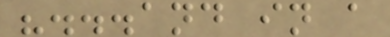"...and in a
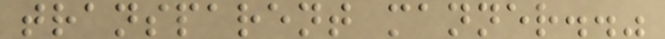transparent manner.."
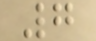7
